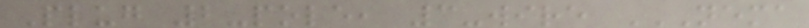Plug 2-pole, 3-wire NEMA
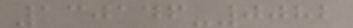130146-0082
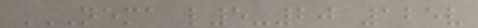NEMA L5-20 125V
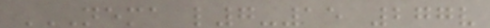NEMA L7-15 277V
